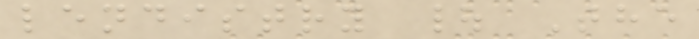lendistry | The
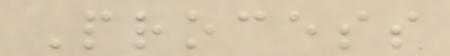Process
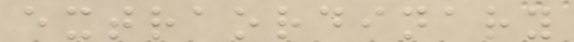extraordinary
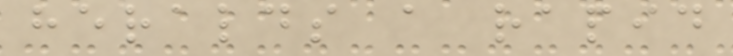heralds a rapid
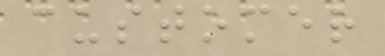customer
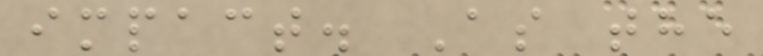impact. As the
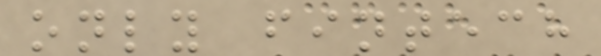only fintech
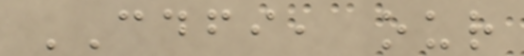CDFI, our
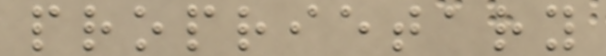proprietary
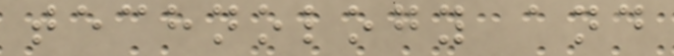technology and
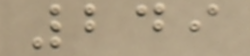249
